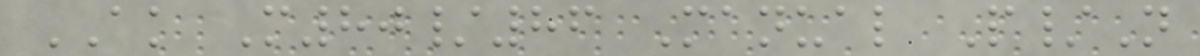AK M80/86 Manual P/N
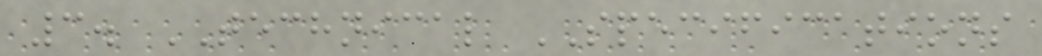3. TECHNICAL SPECIFICATIONS
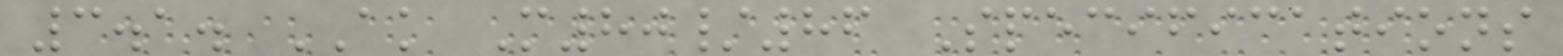3.1. AK M80/86 Specifications
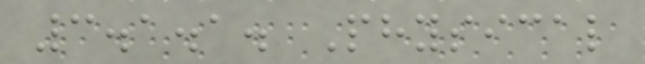3.1.1. Physical
